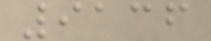9136
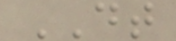DT
